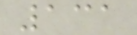131
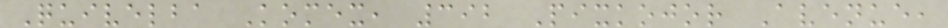Quivelba Komex, 392 Pixkojor Avenue,
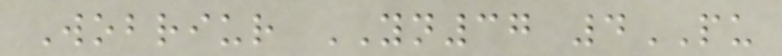Wobriur YN37 4PU
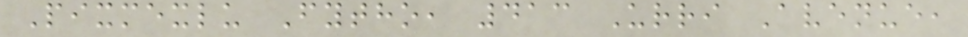Pixmexlu Fytho, 413 Urri Avenue,
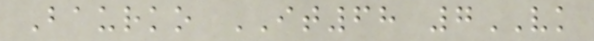Baurko IT68 7VK
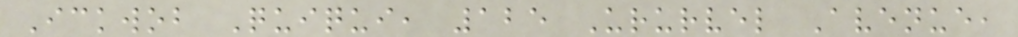Ickwob Quiqui, 125 Ururvel Avenue,
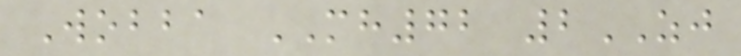Wobba MH72 2ZJ
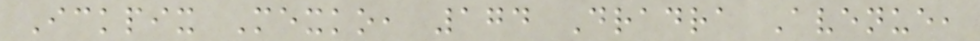Ickpix Mexko, 174 Dradra Avenue,
